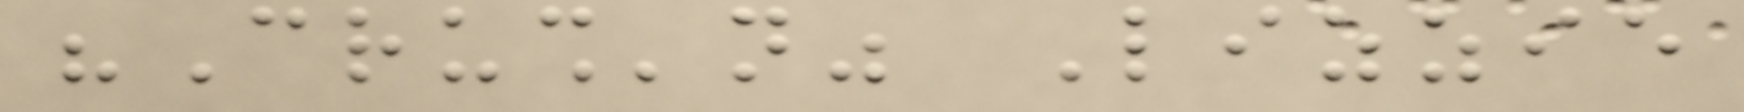"Crush'n" Lizzie
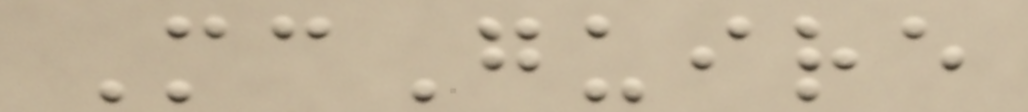McGuire
